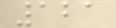121
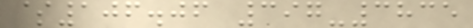$106.06 397-3835
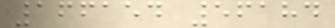166154 56184
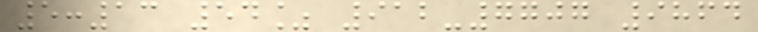5:13 54% 912-7707 9864
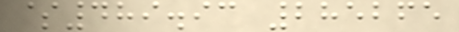$489.93 285265
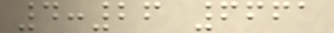4:26 6661
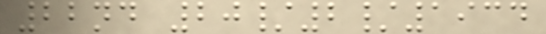22nd 20/2/1934
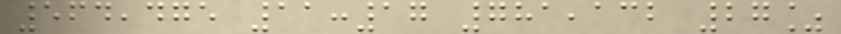564,475 11:17 781,132 27%
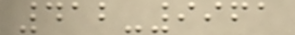412-9961
